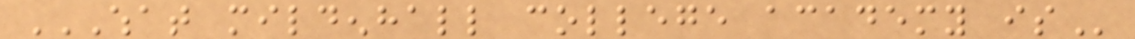WHAT MILDENHALL COLLEGE ACADEMY IS
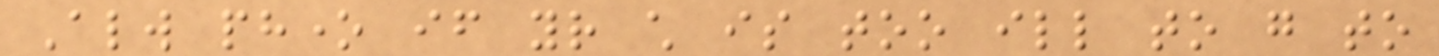Always phone if your child is too ill to go to
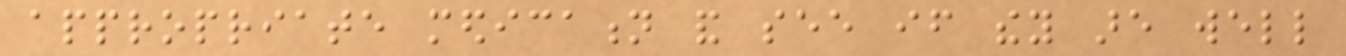appropriate medication and see if they are well
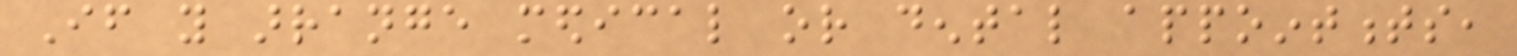If you arrange medical or dental appointments,
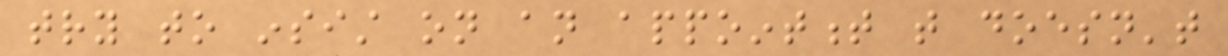try to insist on an appointment that doesn't
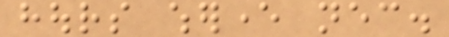hours wherever necessary.
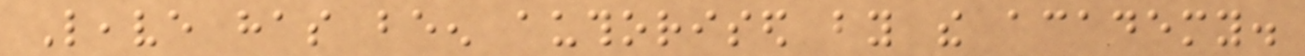Leave has been authorised by the academy.
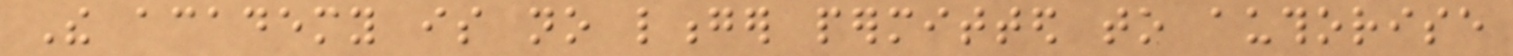The academy is no longer permitted to authorise
